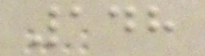148
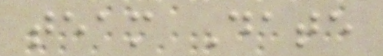team Date
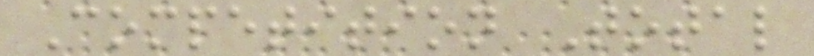Competition Total
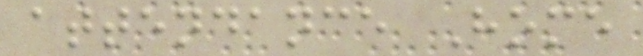attendance Home
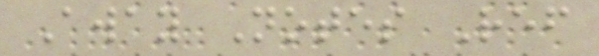Away Notes Ref
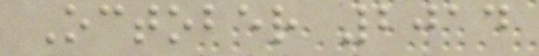October 2014
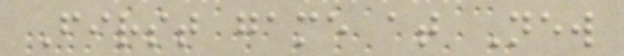First game at New
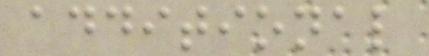additional
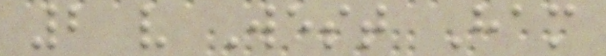2 v West Ham
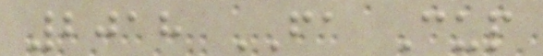2018 FA Cup
